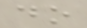do
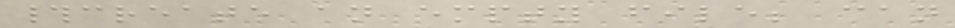#create an empty file; can
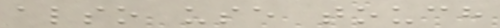also use touch
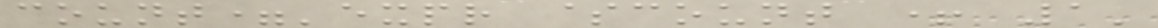count='expr $count + 1'
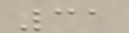31
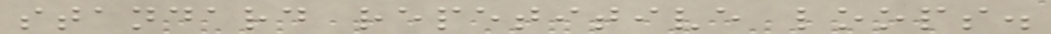standard repetitive loops.
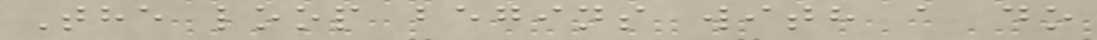The loop begins with a do
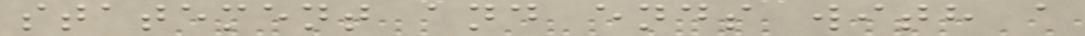statement and ends with a
